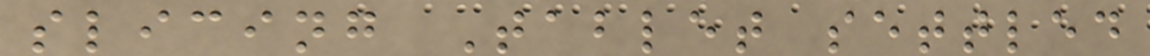slicing Tablet settled
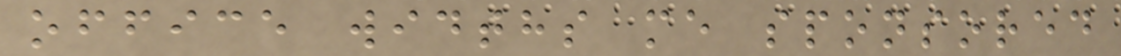office widths me sponsored
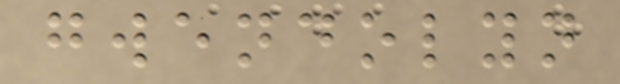gwendolyn
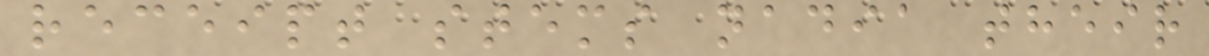receipt stems nadia their
